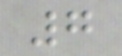7
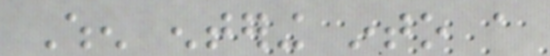When entering into a
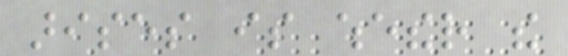arises is whether the
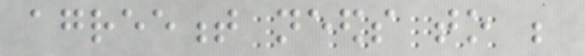agreement needs to be
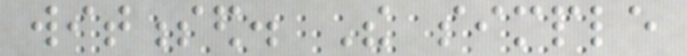witnessed. The simple
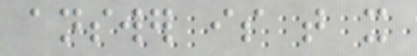answer is that it
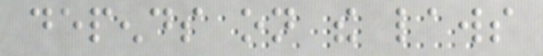depends on the laws
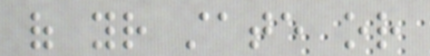of your state or
